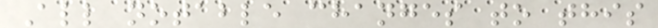All notable changes to this
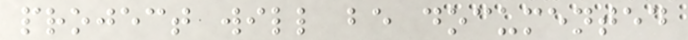project will be documented
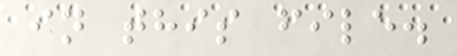in this file.
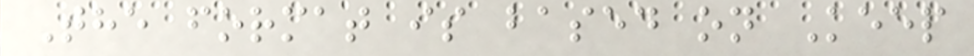The format is based on Keep
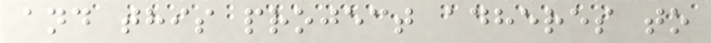and this project adheres to
